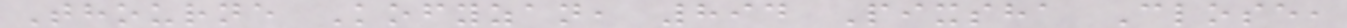Thourne Kofyzan, 894 Pixsha Close,
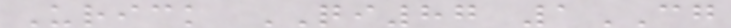Urick QI87 1CG
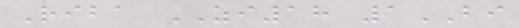Riba ZI18 1BI
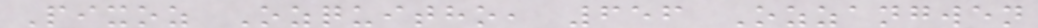Pixoz Ozquitho, 656 Ozzangwen
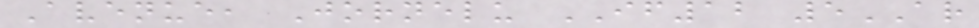Avenue, Jornelu IF12 5AR
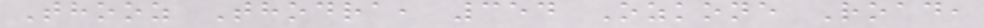Thooz Thodra, 354 Ozkone Road,
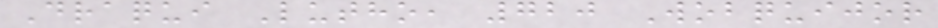Draqui Lutho, 720 Wobquijor
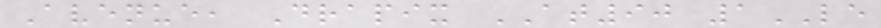Avenue, Drapix AT90 1LE
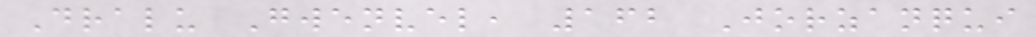Dralu Gwenvel, 162 Jorzanqui
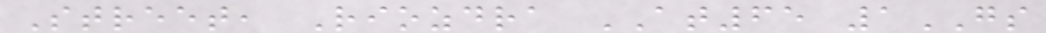Street, Riozdra AT65 1GS
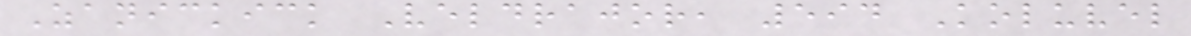Zanickick Veldrajor, 594 Koluvel
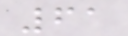61
